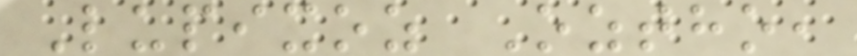Lupixoz Oztho,
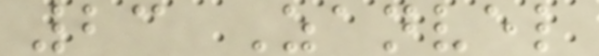23 Zanvel
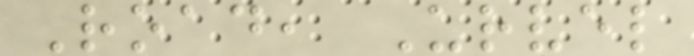Road, Urvel
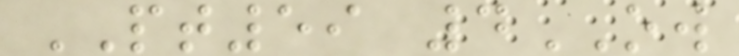PT59 4OW
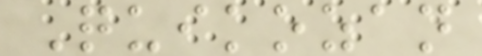Quikozan
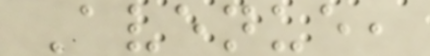Avenue,
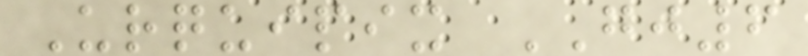Urquipix GJ6
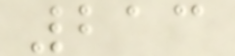213
